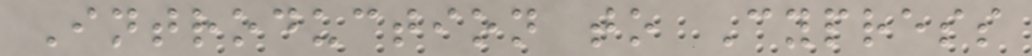Introduction to Cypress
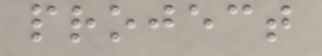project
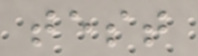test
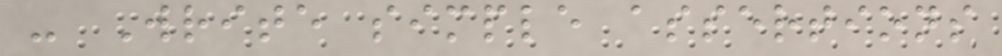- Write simple assertions
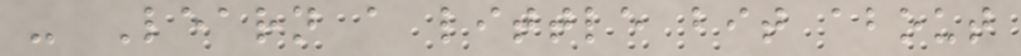- Learn a little bit about
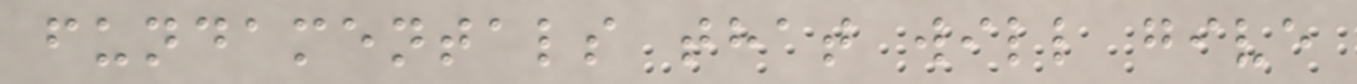fundamentals that will give
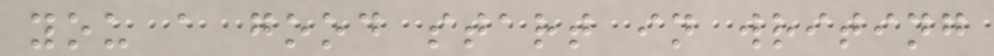you a good start in writing
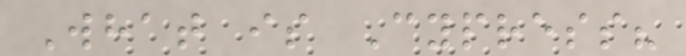What is Cypress?
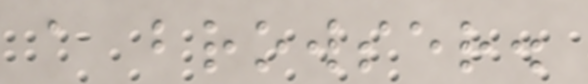a browser.
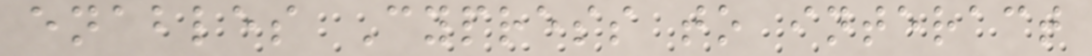enables Cypress to interact
